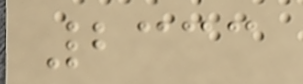2333
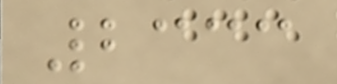2333
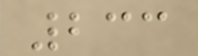233
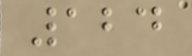124
